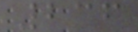236
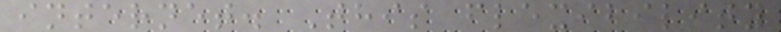internet. This flexibility
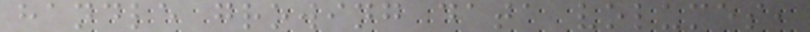handle growing data volumes,
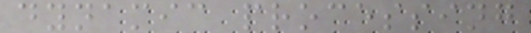dynamic processing
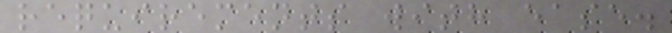requirements with ease.
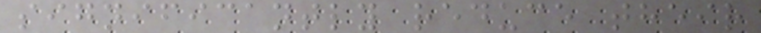significantly reduce their
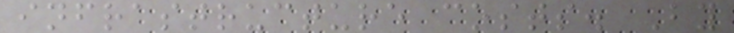infrastructure costs. By
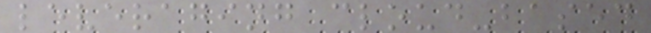leveraging cloud-based
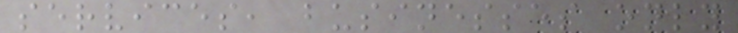services, businesses only
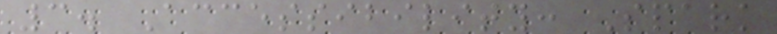3. Accessibility: Spark
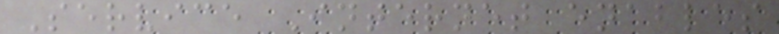Service Internet enables
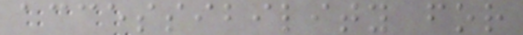accessibility for
